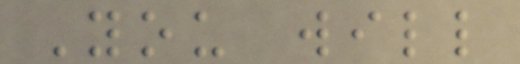You will
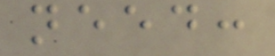need:
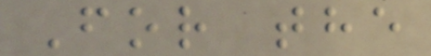For the
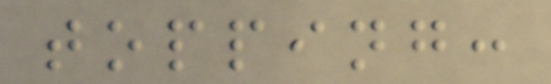topping:
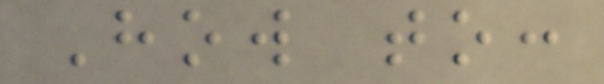How to:
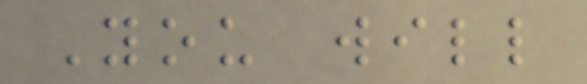You will
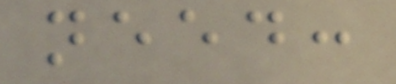need:
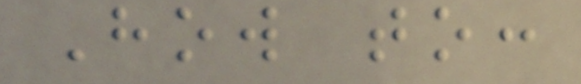How to:
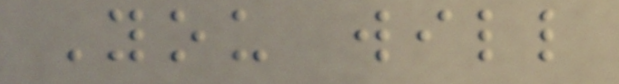You will
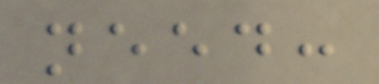need:
